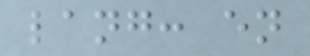lang: en
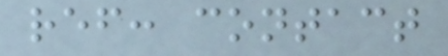ref: contact
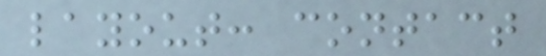layout: contact
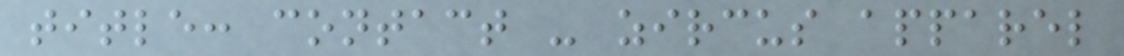title: contact - zircus apparel
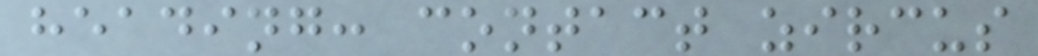heading: contact zircus
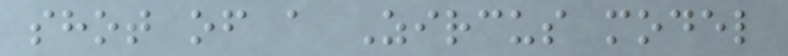shot of a Zircus model
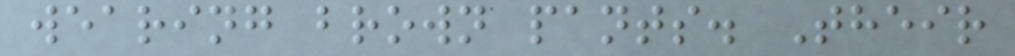wearing brown pants. Their
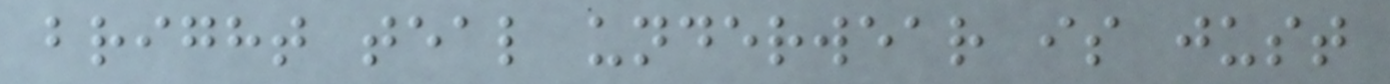bright teal underwear is just
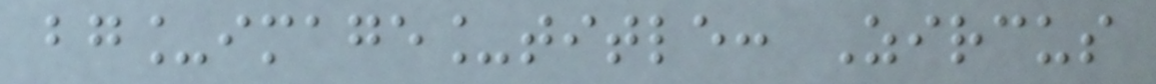bg_image_title: Zircus
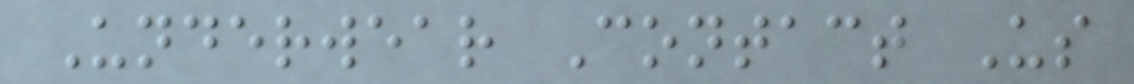Underwear Contact Us
